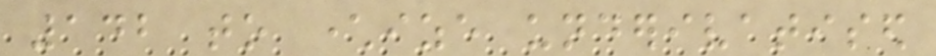142 to characterize underivatised
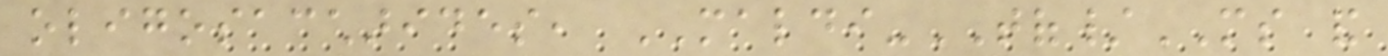oligosaccharides, MALDI-TOF/MS and
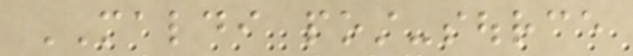MALDI post-source
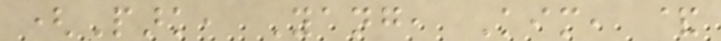(Park, Yang, Kim, &
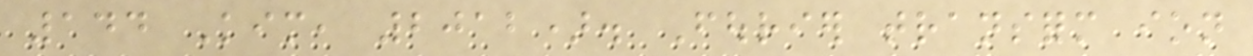144 Kim, 2012). Fourier transform ion
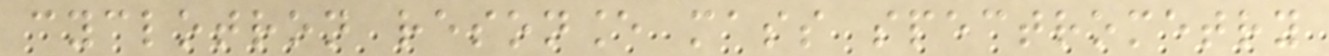cyclotron resonance mass spectrometry
